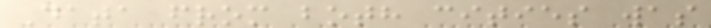Data from both cities was
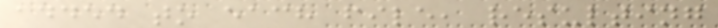added to each file, resulting
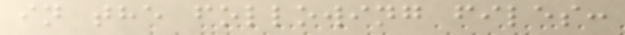in the following files:
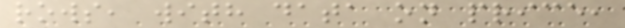rows, with data on price,
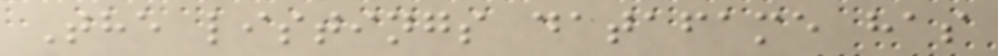The listings datafame has
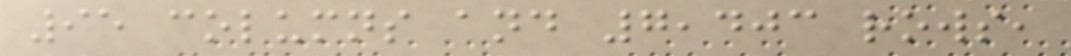95 columns and 7,403 rows,
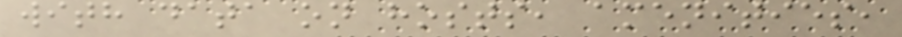with data on hosts, amenities,
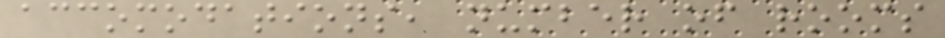accomodations, number of rooms
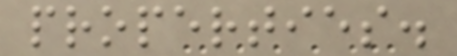properties.
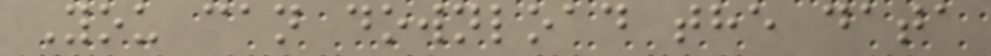You can download the data
